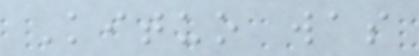Kituo was
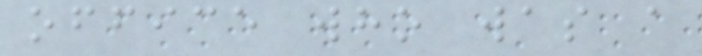office who was a
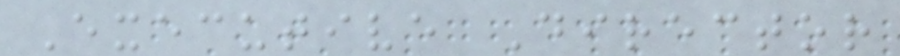Executive Director
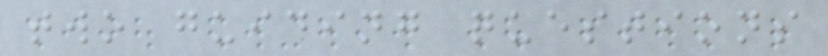two guiding questions
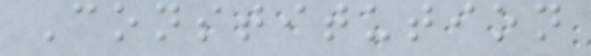Constitution
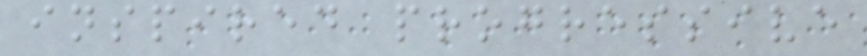inspired progressive
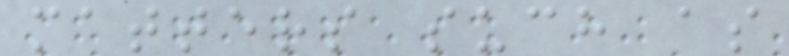matters such as
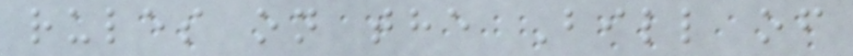rules on the Bill of
